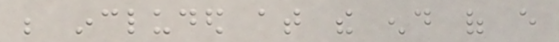be included at the end of every
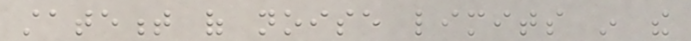statement of noise limits in the
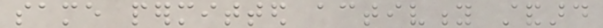same permitted activity standard
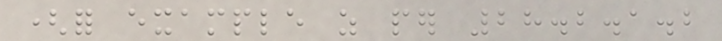(for example as per 28.2.1.2
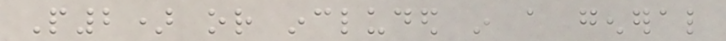P2) or included in a general
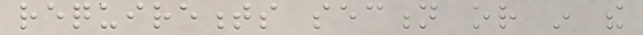requirements section or in the
